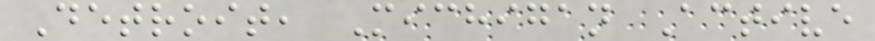Detroit, Michigan Active
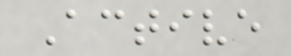Active
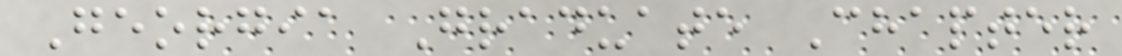Georgia Graduate Chapter
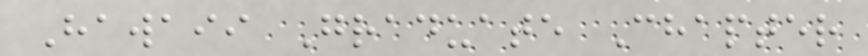Hawaii Graduate Chapter
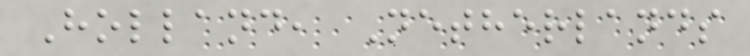Holland, Netherlands
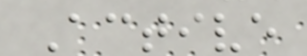Active
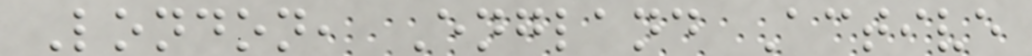London, England Active
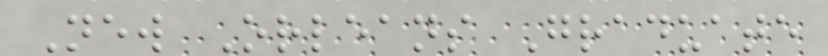New Orleans Graduate
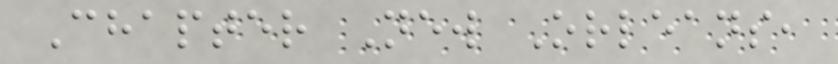Chapter New Orleans,
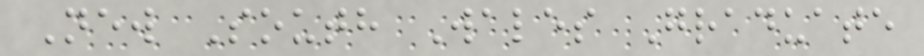New South Wales Graduate
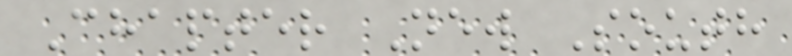Chapter New South
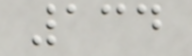134
